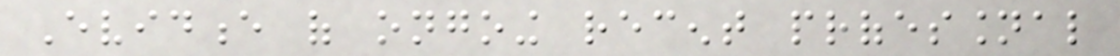Evidence of ongoing recent professional
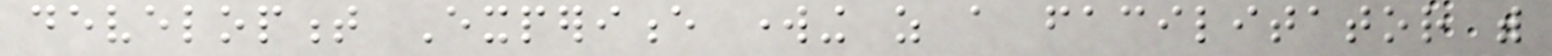development Experience working as a facilitator with
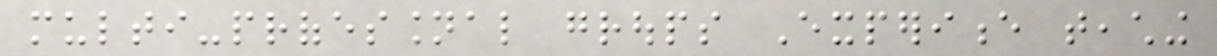multi-professional groups Experience teaching
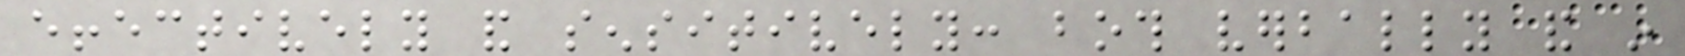effectively and sensitively: both verbally and in
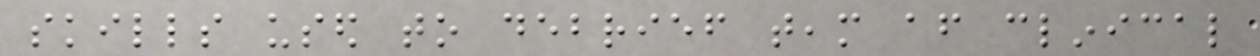skills used to debrief team after clinical
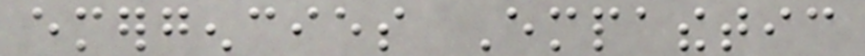emergencies Empathetic
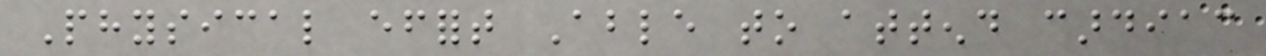Physical effort Able to attend cardiac
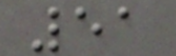51
